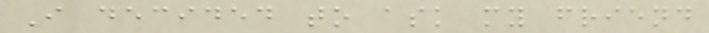I decided to ask my friend
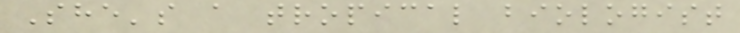She's a tropical biologist
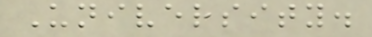University.
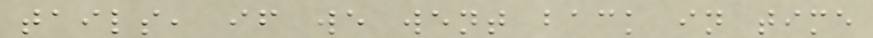tails, if we went back in time
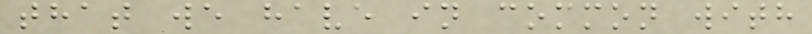that we have in common with
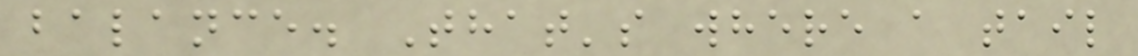balance. That's where a tail
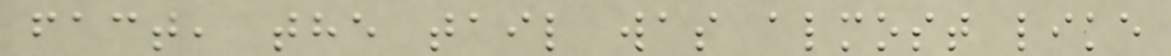fact, the tail was almost like
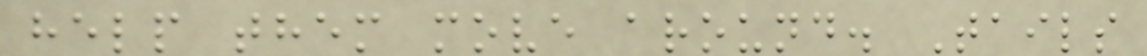help them move around. Tails
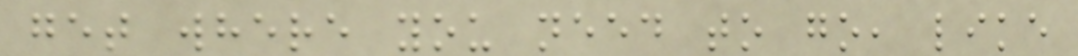get where you need to go, like
